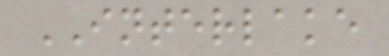INTERLAKE
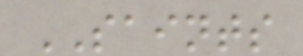SAINTS
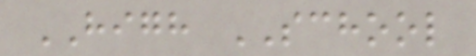HIGH SCHOOL
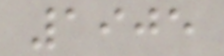1905
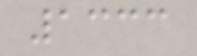1333
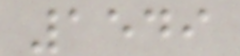1549
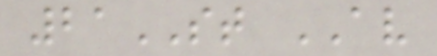21ST AV
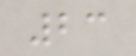23
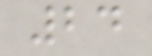24
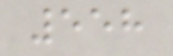558
